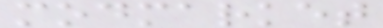modmarket
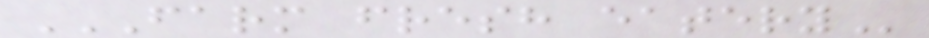FARM FRESH EATERY
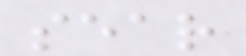sear
